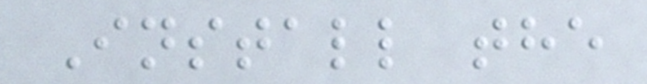Install the
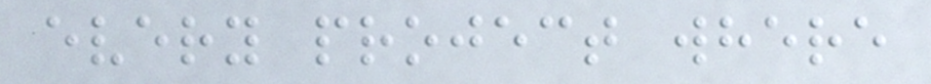every project where
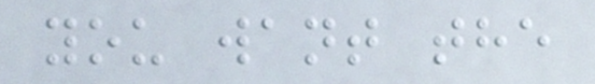you want the
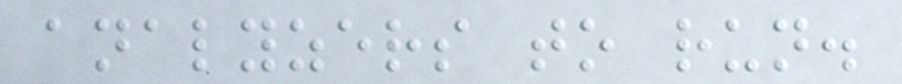analyzers to run.
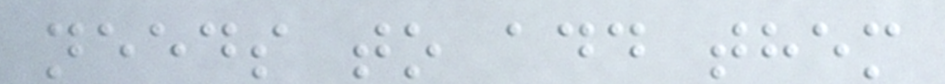needs to add them
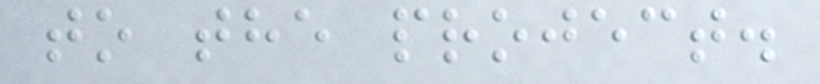to the project.
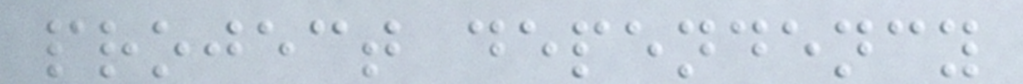project dependency
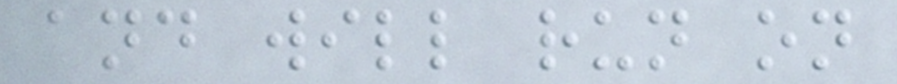and will run on
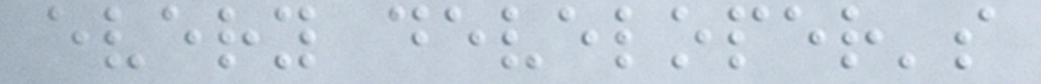every developer's
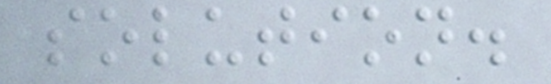solution.
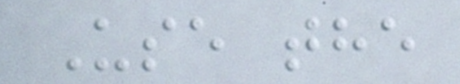Use the
